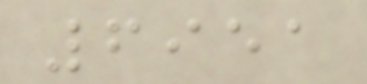6951
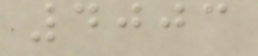4003
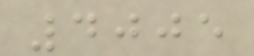4005
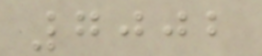7002
